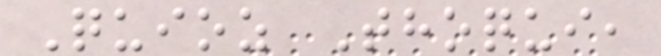Quioz Thoqui,
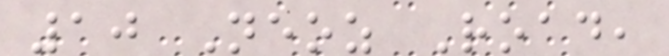10 Neoz Road,
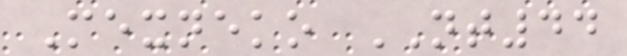Mexneko NT44
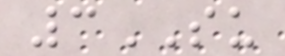3SU
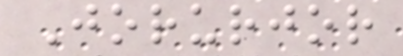Jorurjor
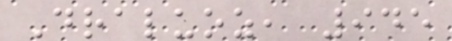Draluoz, 945
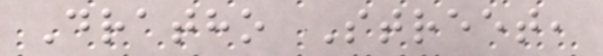Dratho Street,
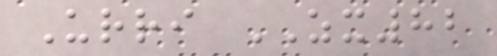Urri ZX82
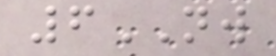6NW
